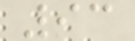93
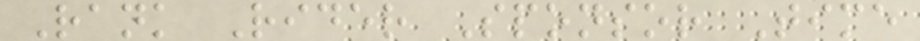Rank Rider Sponsor Time
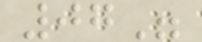07"
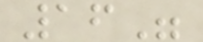16"
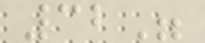32"
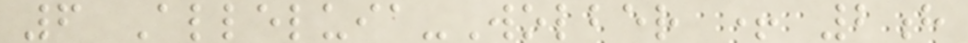6 Alleluia-Wolber + 2h
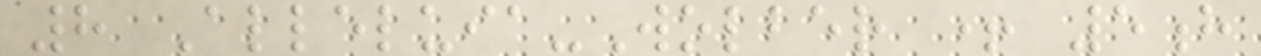8 Alleluia-Wolber + 5h
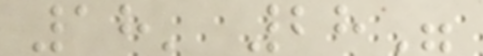18' 28"
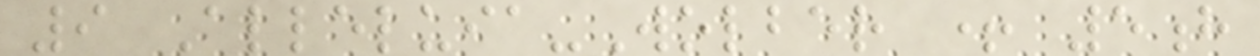9 Alleluia-Wolber + 5h
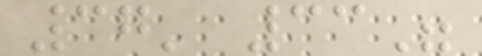37' 33"
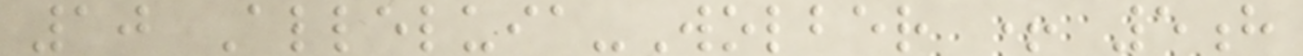10 Alleluia-Wolber + 5h
